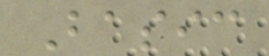Basic
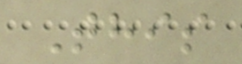This
